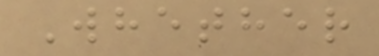Whether
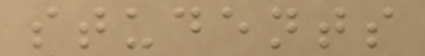students
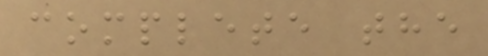complete the
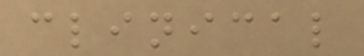clinical
